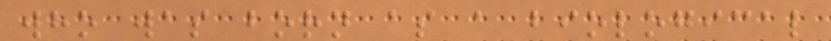who was born as a biological
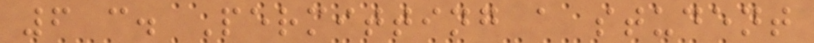6 c. Permitting a student
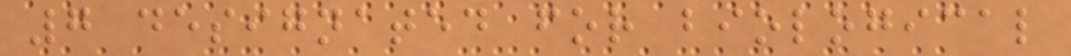7 designated for biological
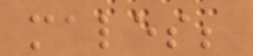males;
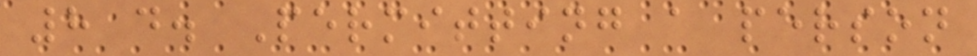8 d. Permitting a person
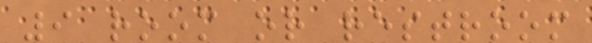9 room or restroom
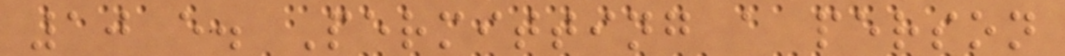10 e. Permitting a person
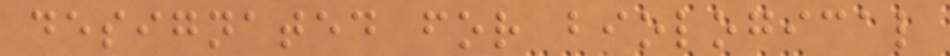designated for biological
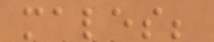males;
